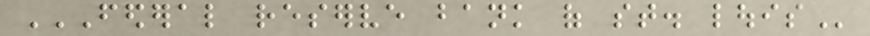FEDERAL RESERVE BANK OF ST. LOUIS
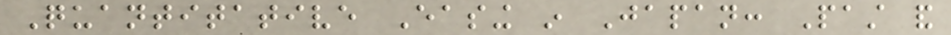Quantitative Easing in Japan: Past and
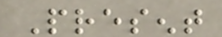Present
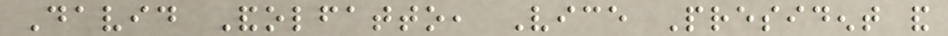David Andolfatto, Vice President and
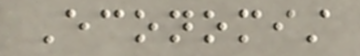Economist
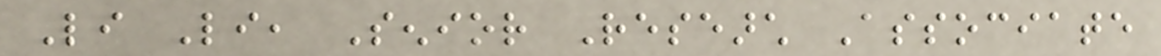Li Li, Senior Research Associate
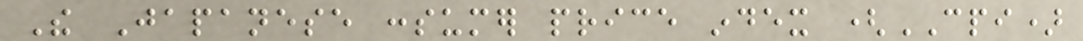The Japanese consumer price index (CPI)
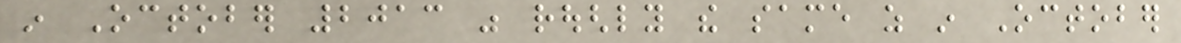in October 2013 was roughly the same as in October
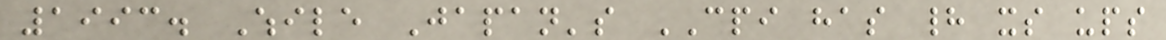1993. While Japan's CPI has had its ups
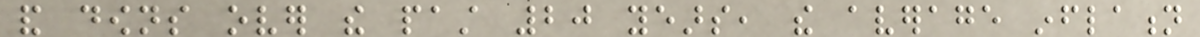and downs over the past 20 years, the average inflation
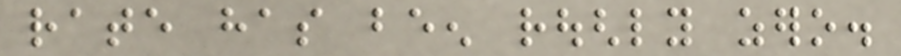rate has been roughly zero.
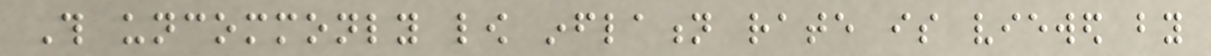This uncommonly low inflation rate is viewed by
